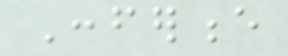Conference
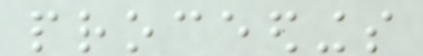proceedings
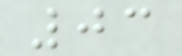03
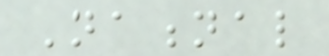National
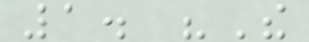1. "The
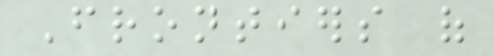Frontiers of
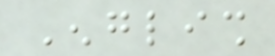English
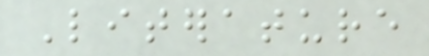Literature
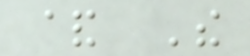& The
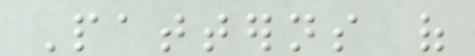Patterns of
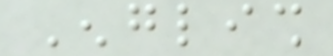English
